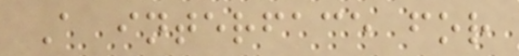A interface for
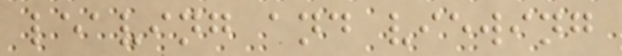leaving and viewing
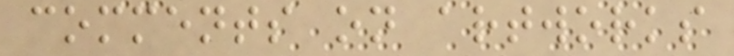comments on artworks
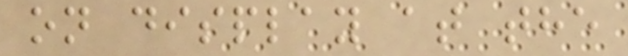on display at the
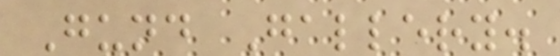Gund Gallery.
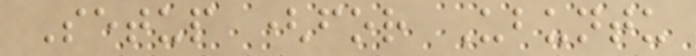Setup (for Ubuntu
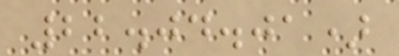22.04.01)
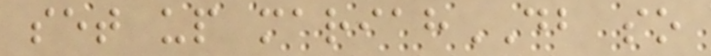set up mariahDB so
